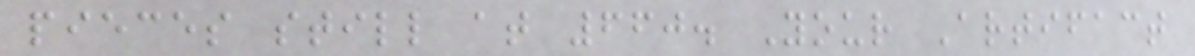pieces still at 660. Your Artifact
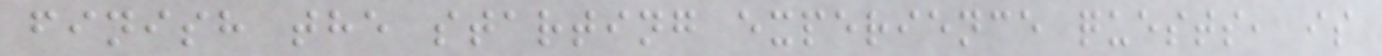finish the starting experience quests, is
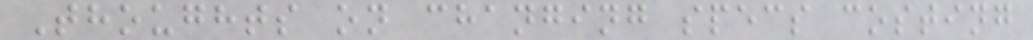Thoughts on changing specs costing
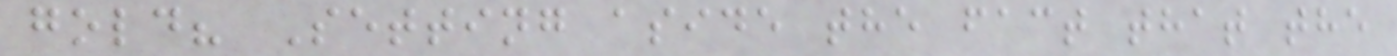gold? Setting aside the fact that the
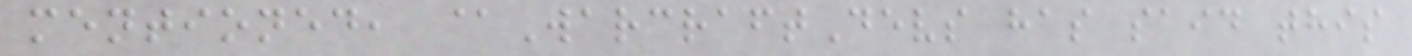mentioned, @WarcraftDevs has said this
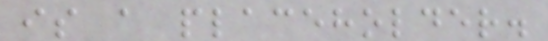is a placeholder.
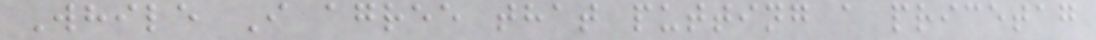While I agree that putting a pricetag
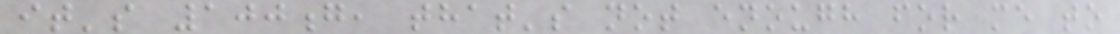it's 100g, that's not enough for me to
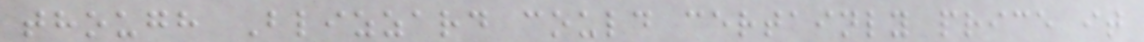though Blizzard could certainly price it
